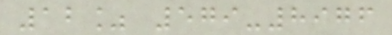12% 579-8976
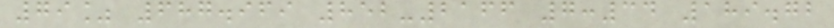79% 687.969 852-2166 7:34 189.72
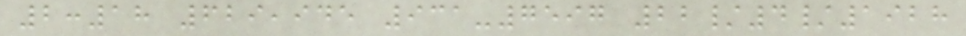2:18 629,945 931-7597 22/4/1928
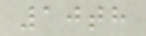10th
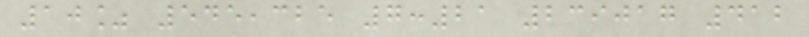10% 545,325 7:21 239017 412
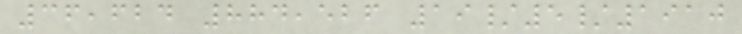36,624 884,526 19/5/1910
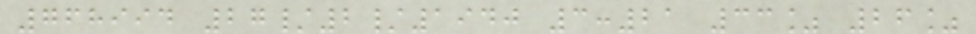768994 27/2/1940 3:21 33% 26%
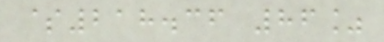$218.36 86%
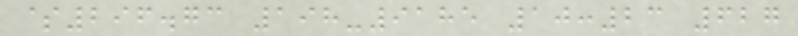$296.73 198-9185 10:23 627
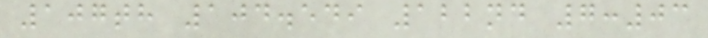107th 104.549 122nd 7:03
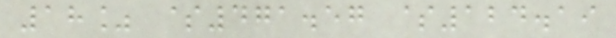18% $471.57 $124.19
